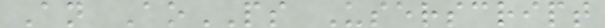An AoPS Userscript
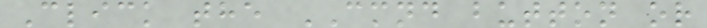Click the CMND button or
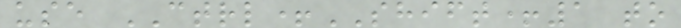use CTRL+SHIFT+1 to
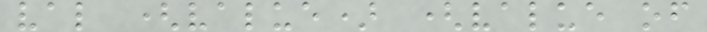val (value) (value of
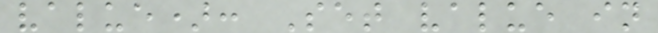value): Set value in
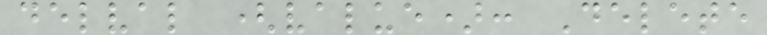delval (value): Delete
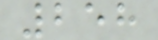258
